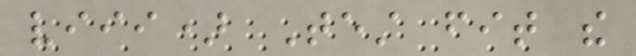viii) Test fit the
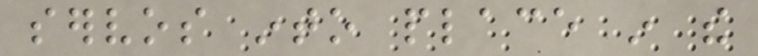servos into place in the
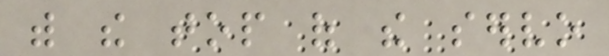with the top of the servo
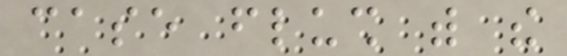case flush with the
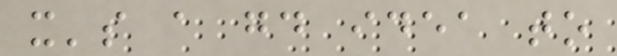it's a good idea to
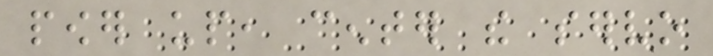power up, center the servo
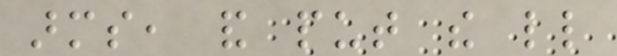arms, and put the little
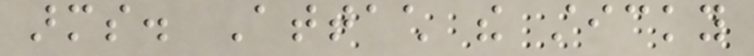arms. Attach the sticky
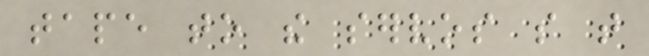tape to the servos so that
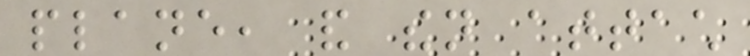plane, and then attach
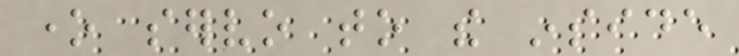one servo to the inside
